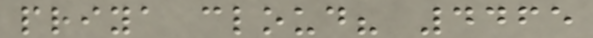priya cloud? 4465
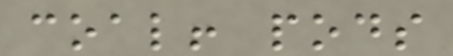coal! pods
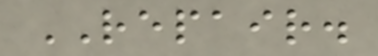REPAIR.
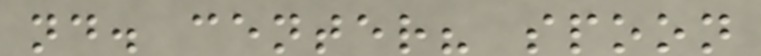nd. center? spoon
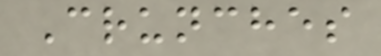Crunches
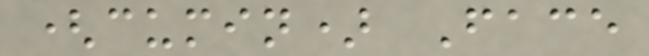(cumin) Face
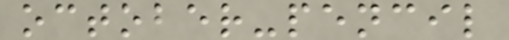october-pencil
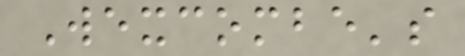Wexcombe's
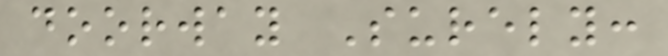doorway Surely:
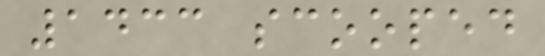1433 scooped
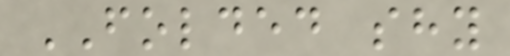FOLDED shy
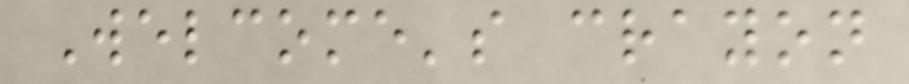Welcome's crayon
